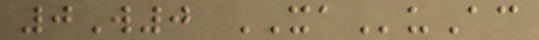0W0 XAuAc
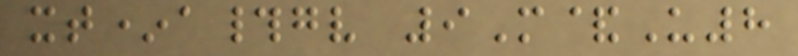xt*a#gv 9M&U8
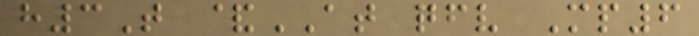h3T &AT qfv Mp6
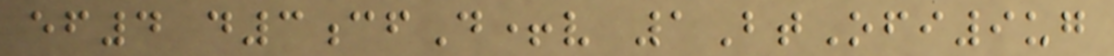ef4 d3cfD+v 1BtOfi9ug
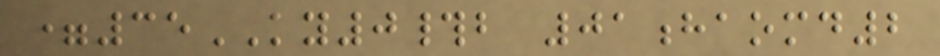=35KY0#b 01haomd2
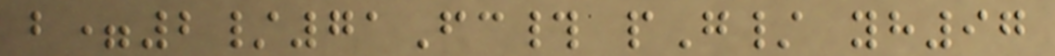b=2/71Fc# pG/ yh97
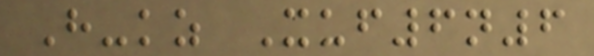H-kz Xuf6n6
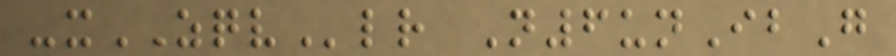-xZQVlr N6unIbG
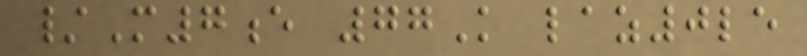/M7e 77K laz0le
